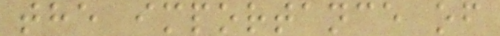the importance of
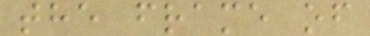the frame of
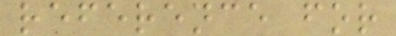reference for
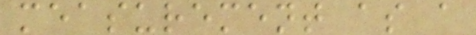measurement as a
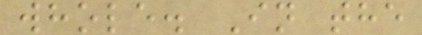whole. In the
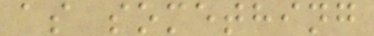as something
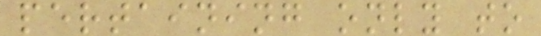pertaining only to
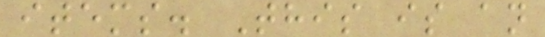items. This is an
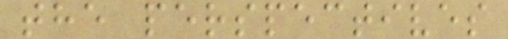the perspectives
